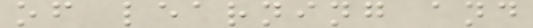of learning and
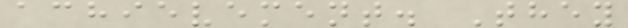achievement. They
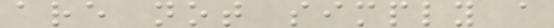are not simply a
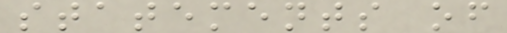statements of
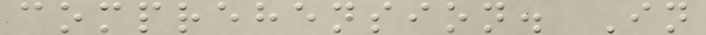comprehension. In
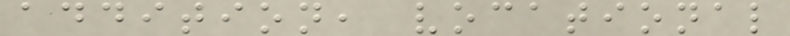addition, vocational
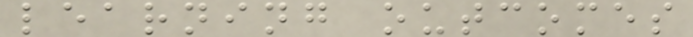learning outcomes
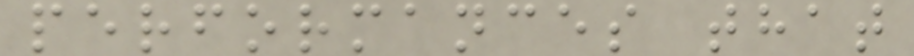performances that
